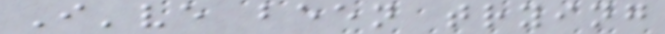I've been trying
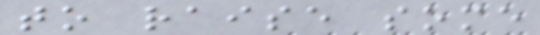to raise some
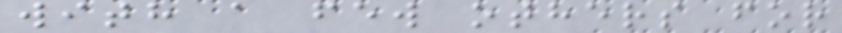with a few others for
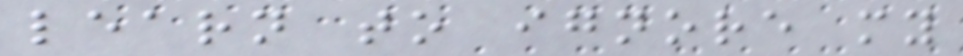learn to ignore my
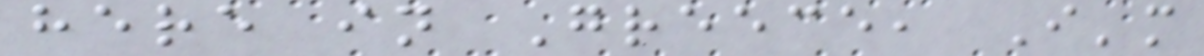here in Greece, I'm
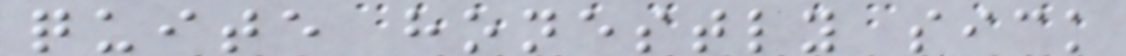quite honestly sick
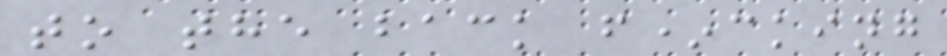to the back f*cking
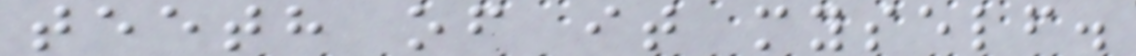teeth of it myself.
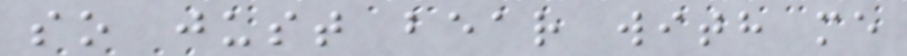so just bear with me
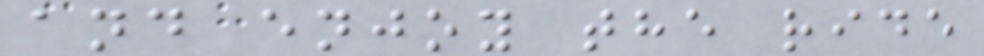and enjoy the ride
